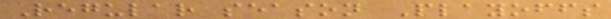Regular season Playoffs
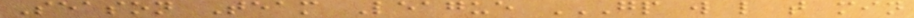Season Team League GP W L T MIN
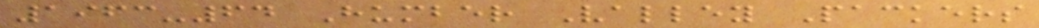1963-64 Humber Valley Packers
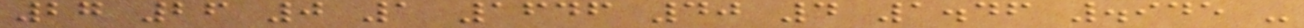27 26 0 1 1646 40 4 1.46 .945 -
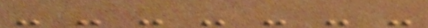- - - - - - -
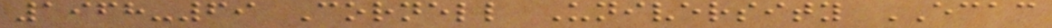1968-69 Cornell University ECAC
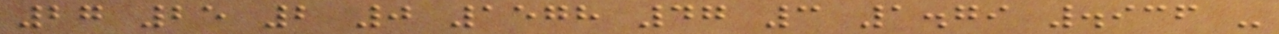27 25 2 0 1578 47 3 1.79 .936 -
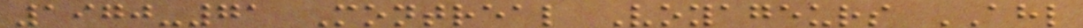1970-71 Montreal Voyageurs AHL
